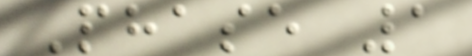Phase 1
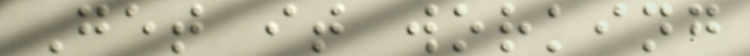Get it working
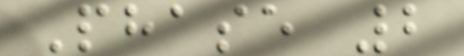Phase 2
